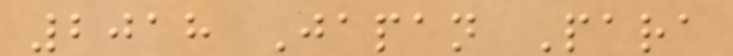2018 Japan Para
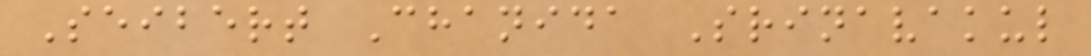Seibert Chanida Srinavakul
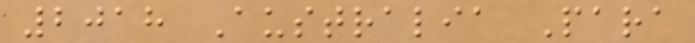2018 Australia Para
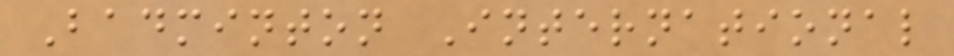Badminton International
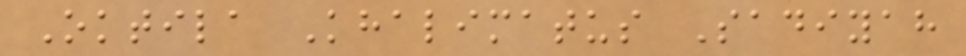Oktila Khalimatus Sadiyah
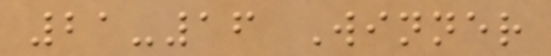21-16 Winner
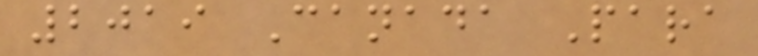2019 Canada Para
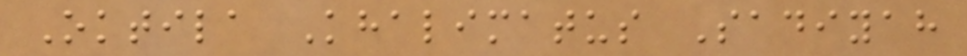Oktila Khalimatus Sadiyah
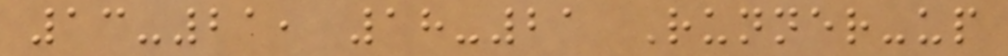13-21, 18-21 Runner-up
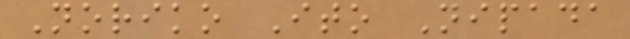Noriko Ito Nipada
